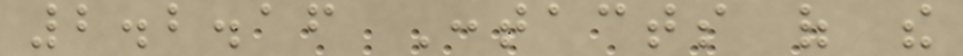2.2.16 Contacts of the
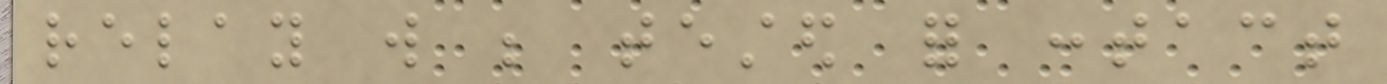relay will be tested for contact
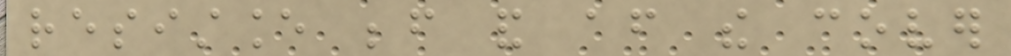resistance before and after the cover
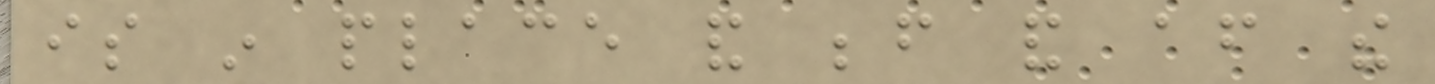is in place and before and after the
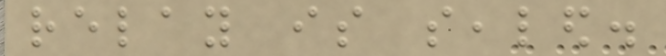relay is sealed.
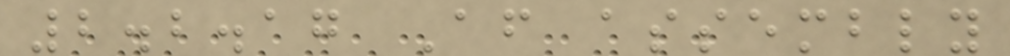2.2.17 After assembly
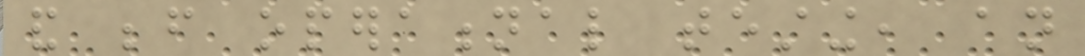and before operational testing, an
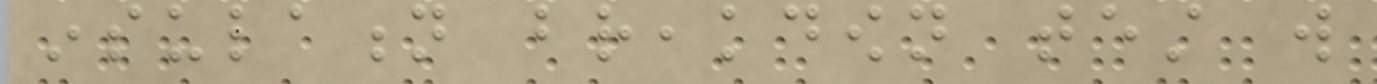insulation breakdown test will
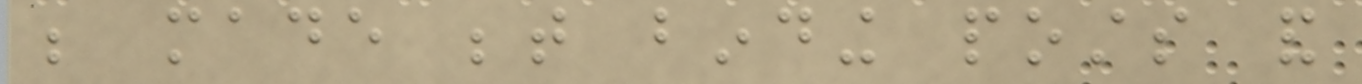be made between binding posts and
